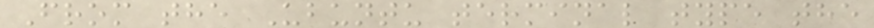From the Ubuntu terminal type the
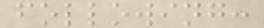following:
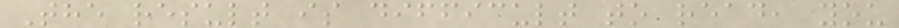The result is difficult to read, you
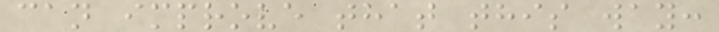can improve that this way:
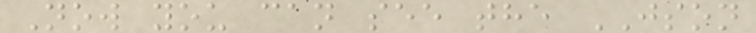Now you can see the JSON
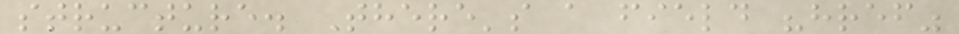structure. There's a field "href"
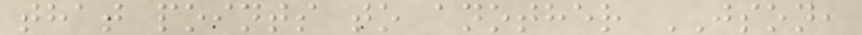that points to another JSON,
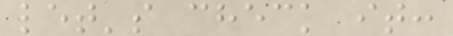let's check it:
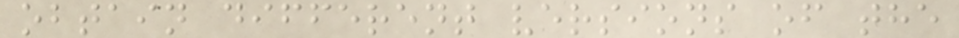obtain different versions of the
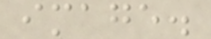image.
